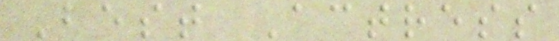Best Actress
